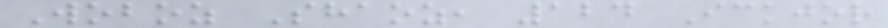Woboz Shaoz, 124 Ickjor
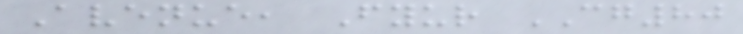Avenue, Fyur CG80
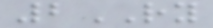2RY
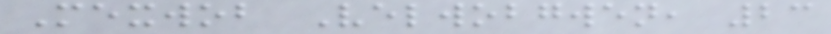Mexwob Velwobgwen, 23
